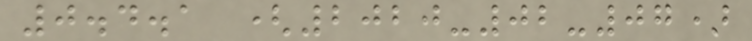0.4.1 (2020-02-07)
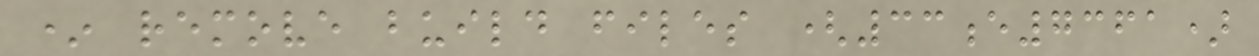* remove build files (33e7361)
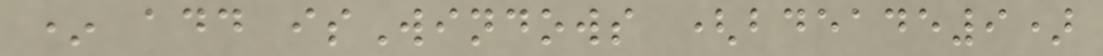* add isWindows (bdeade9)
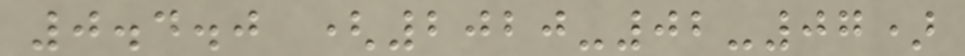0.4.0 (2020-02-07)
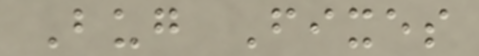Bug Fixes
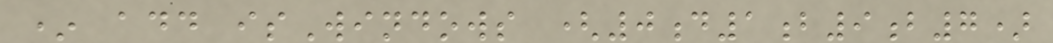* add isWindows (0d1b9b7)
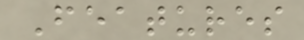Features
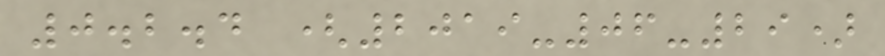0.2.4 (2019-06-29)
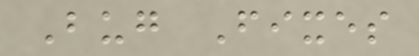Bug Fixes
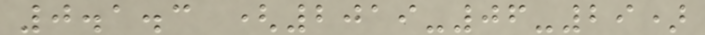0.1.3 (2019-06-29)
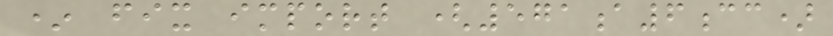* fix import (571a6cc)
